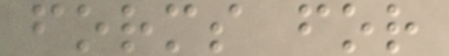forms for
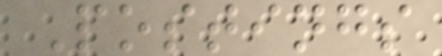Postings
